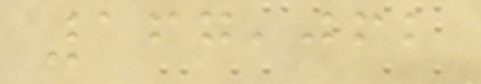167,062
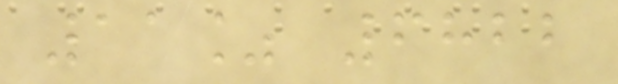11% 6822
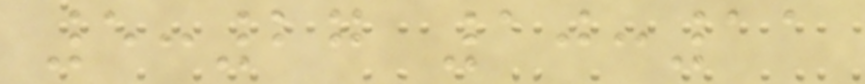5:27 10:11
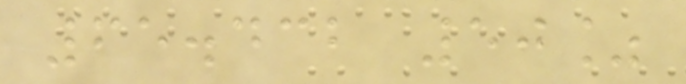65.432 50%
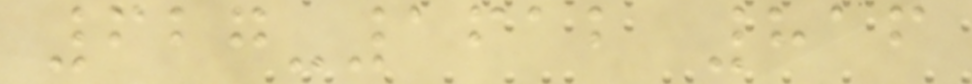627-1612 816
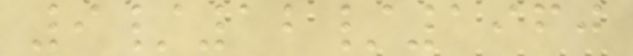9/12/1960
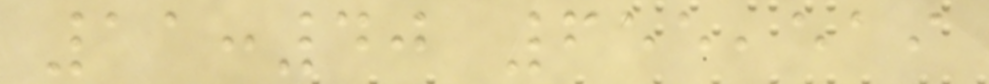11:40 655,519
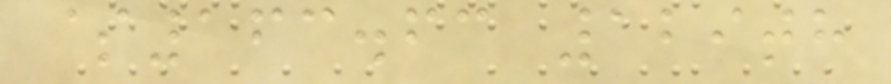$163.63 129th
